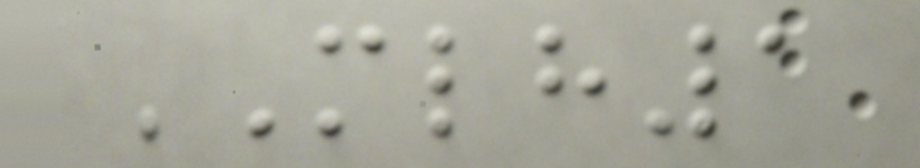MLH1
